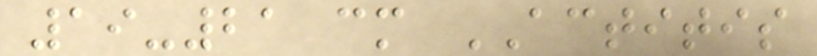19-21 cm ACTITIS
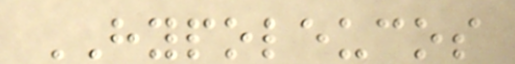HYPOLEUCOS
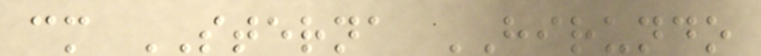cm STERNA HIRUNDO
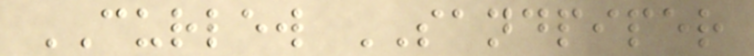CURLEW SANDPIPER
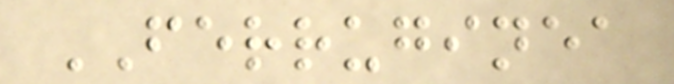FERRUGINEA
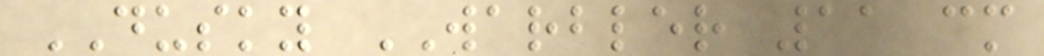DUSKY WARBLER 11 cm
